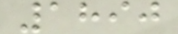1890
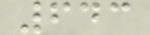643
